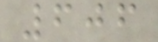606
